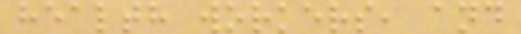health workers, and
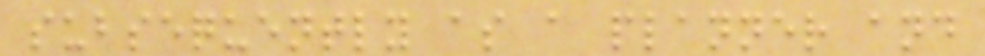subsequently as a planner and
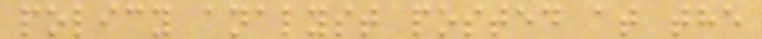policy analyst posted at the
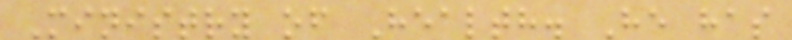Ministry of Health. He has
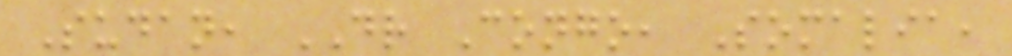Sudan, DR Congo, Somalia,
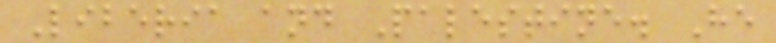Liberia and Palestine. He
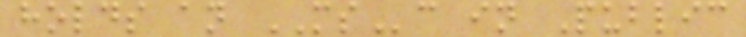holds an MSc in Public
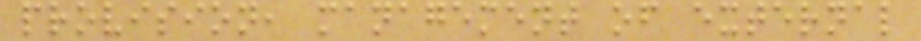provision, management of external
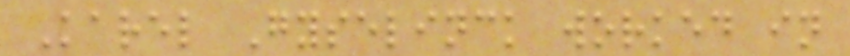Karel Gyselinck worked in
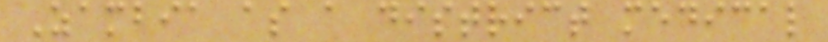Zambia as a district medical
